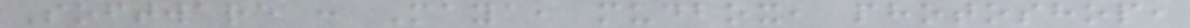Software : Maya, mudbox, photoshop,
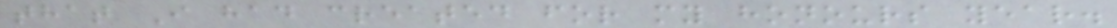that I had created for my honours year.
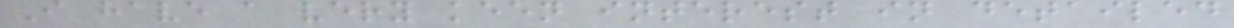I have a very keen interest in detailed
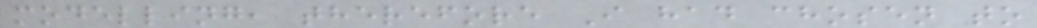modelling, therefore I had chosen to
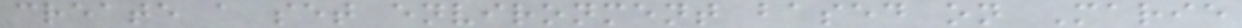create a set environment based on Marie
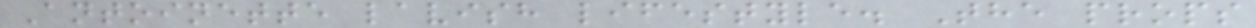Antoinette lavish lifestyle. The props
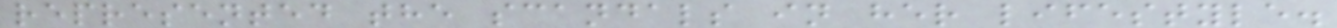represented the scandals in her lifestyle.
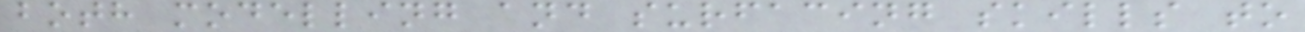both modelling and surfacing skills to
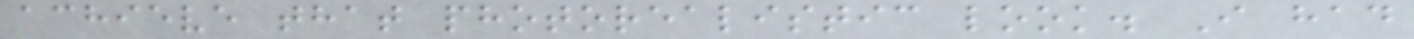achieve that photorealistic look. I had
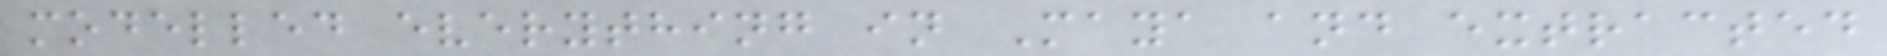modelled everything in Maya and extracted
